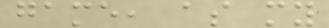game, as my
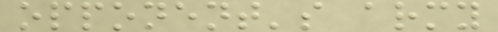opponent's army
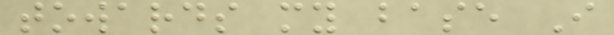towards my base I
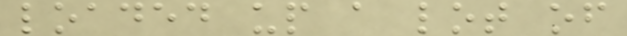loaded up a lot of
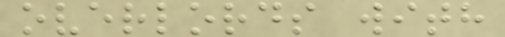overlords with
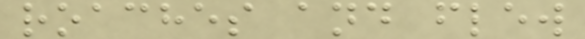roaches and flew
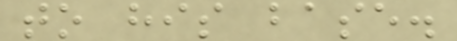to his base.
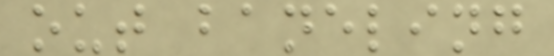out baneling
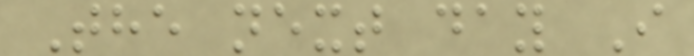The next day I
